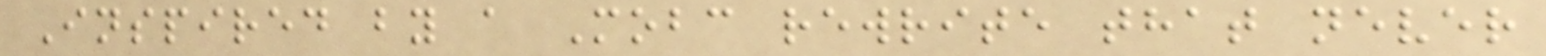Inspired by a Mobc rewrite that never
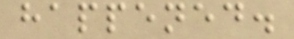happened.
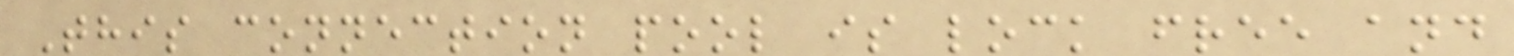This connection pool is lock free and
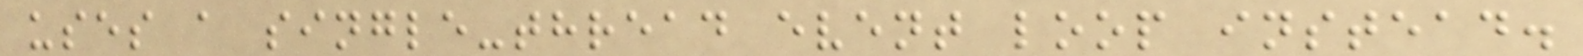uses a single-thread event loop instead.
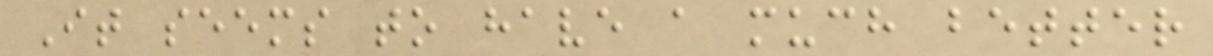It seems to have a much better
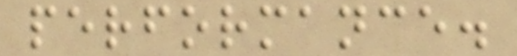performance.
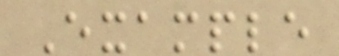Example
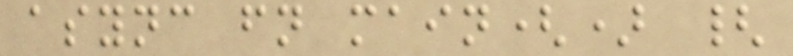async fn main() {
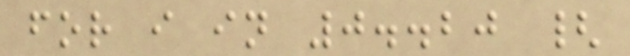for i in 0..20 {
